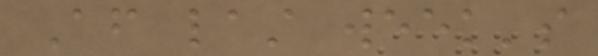After last week's
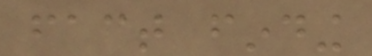fact finding
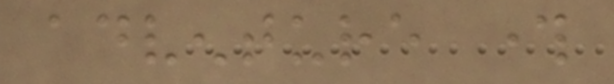adventure through
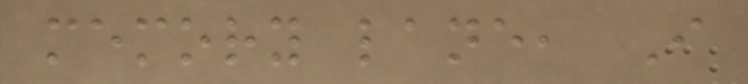memory lane, I
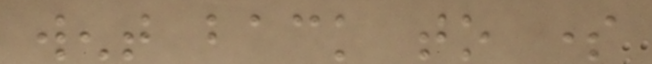went back to some
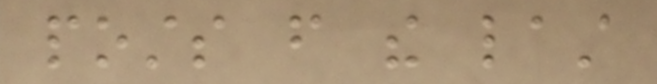posts from the last
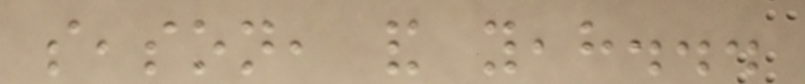season, and yeah...
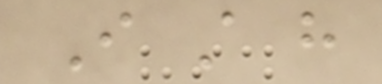I still have
